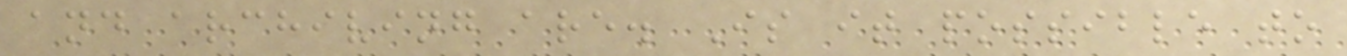and archiving are. Is it possible to
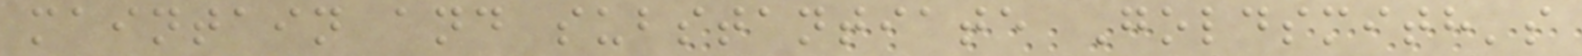maintain and substantiate Goldsmith's
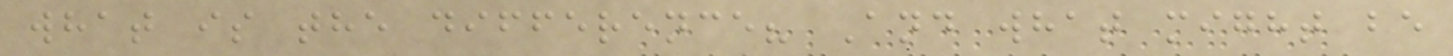what is the difference? And what might be
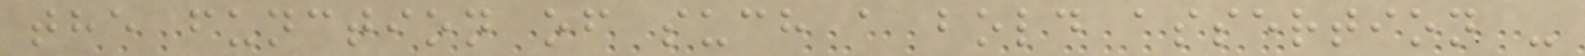the function of such a bold assertion -
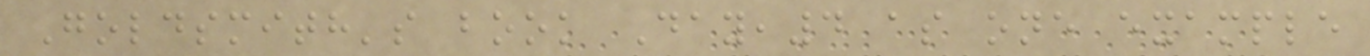Goldsmith's book Day,4 as one example
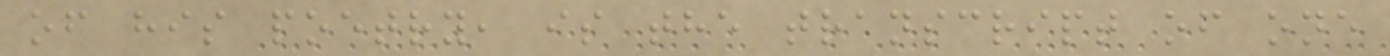of his poetry, is the transcript of one
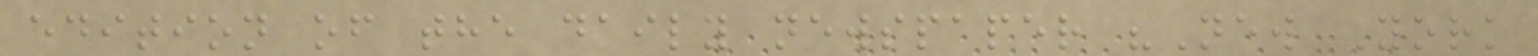edition of the daily newspaper "New York
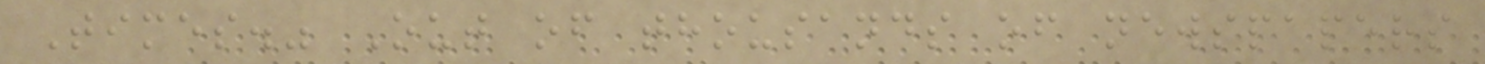Times." Out of thousands of newspapers
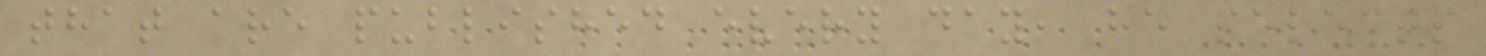that are published every day, he selects
